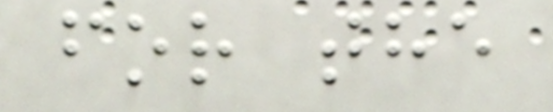for the
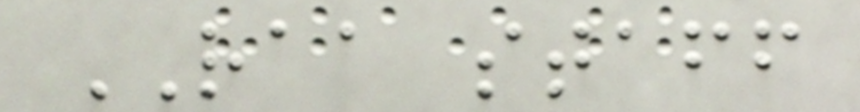RAA staff
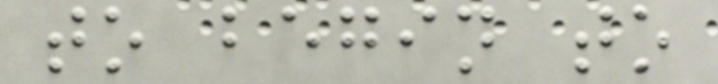to begin to
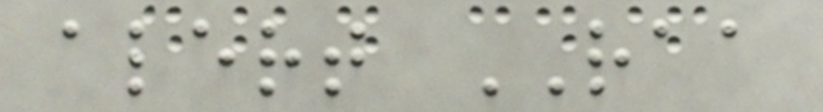alert RAA
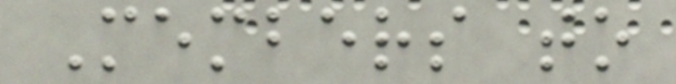Members to
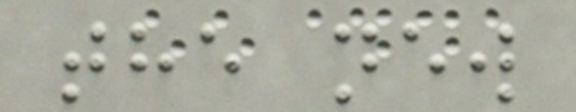the new
